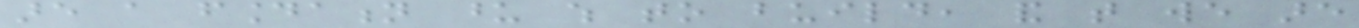are a foundation upon which to build, and that we are
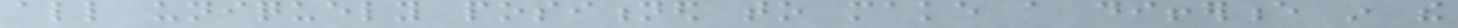all uniquely positioned to make a difference in the
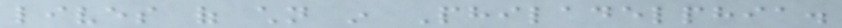lives of children in Philadelphia.
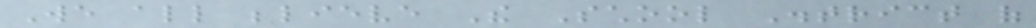We all believe The School District of
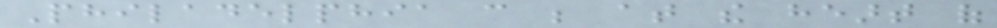Philadelphia can be at the heart of
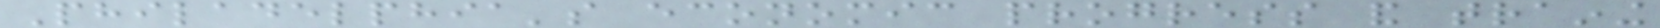Philadelphia's economic progress and training
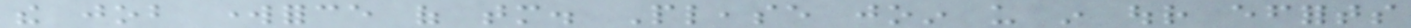the job workforce of tomorrow. Please join us in our efforts
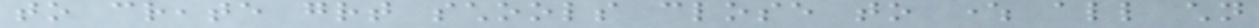to create great schools close to where all children
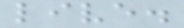live.
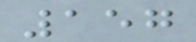157
